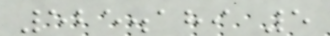525.189 5
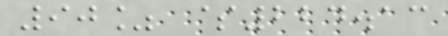90% $224.13
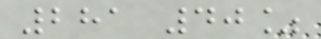281 40%
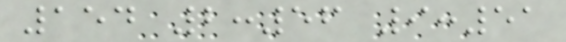154 2:56 9:51
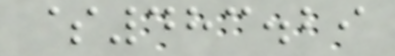$483.29
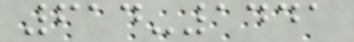614-1441
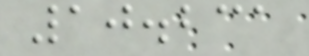10.231
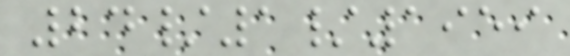24/1/1959
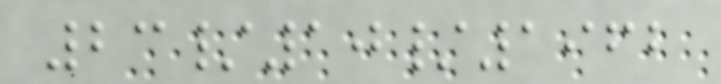23/10/1962
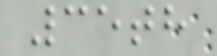35th
